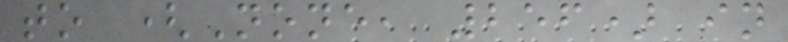to (None, 256) in
